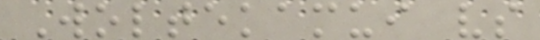Woltekamui vs
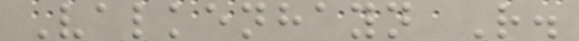Valkenhayn R.
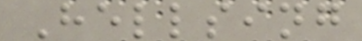Hellsing
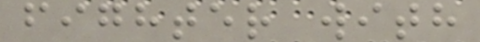fighter with
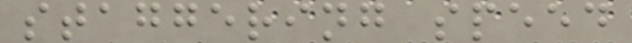staggering speed
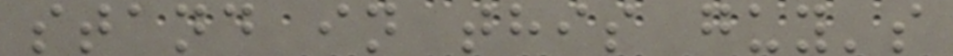stand in this guy's
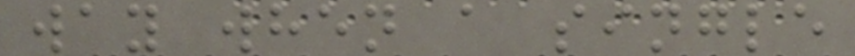way when a single
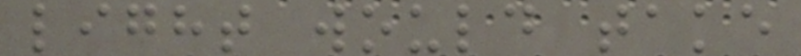light would take
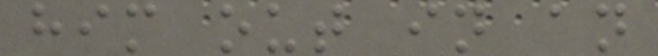him out in an
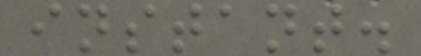instant.
